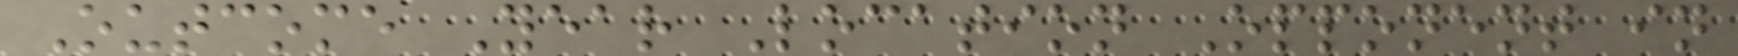Outcome Year Location Opponent in
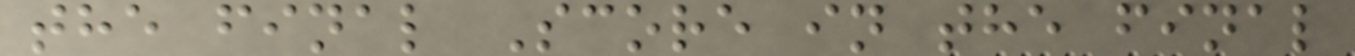the final Score in the final
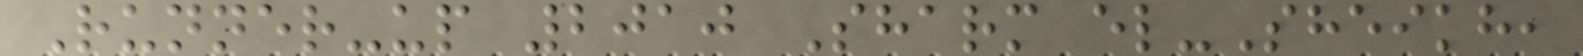Runner-up 2010 Sharm el-Sheikh,
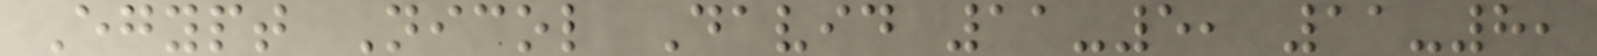Egypt Nicol David 11-5, 11-8,
